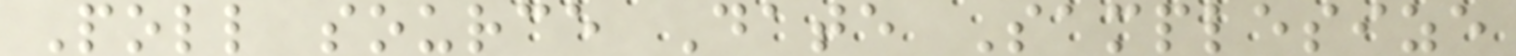Poll source Date Samplesize
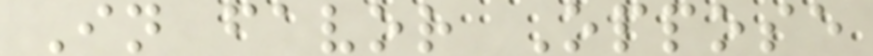In favor Oppose
